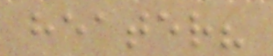heater?
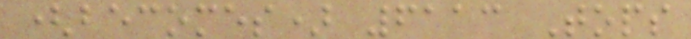(becomes) 6113 Tops
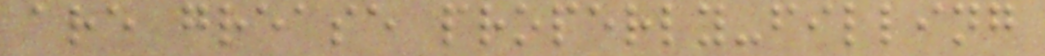are grease properly-filling
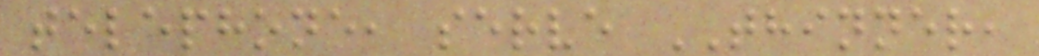telephone, serve THINNER,
